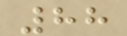88
